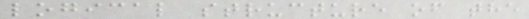logical structure of the
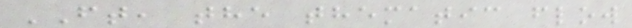FT, the thematic flow
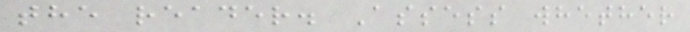the reader. Assess whether
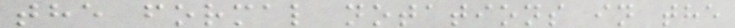the formal notations in the
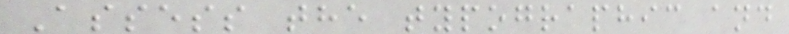Assess the typographic and
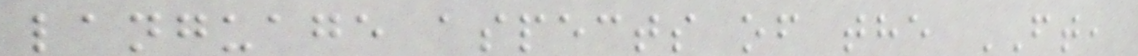language aspects of the FT,
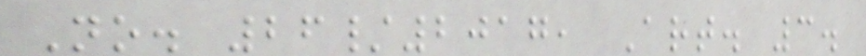No. 26/2017, Art. 3.
